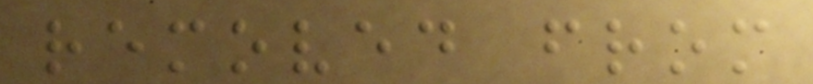removed from
